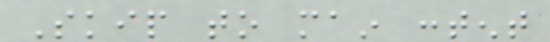Skip to main content
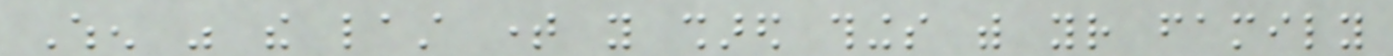When was the last time you shared things with your family
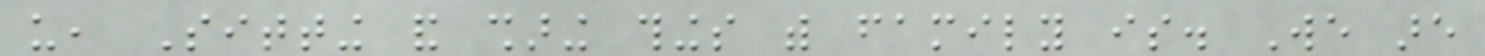us, Sitting and sharing things with family is. We are
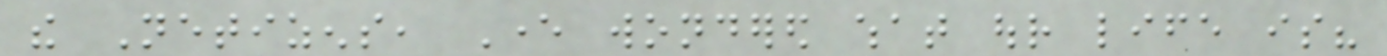the Netizens, Ever wondered what our life is?
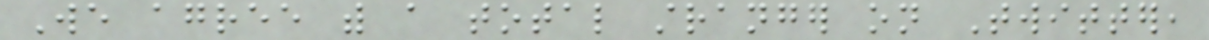We agree with a total stranger on Twitter,
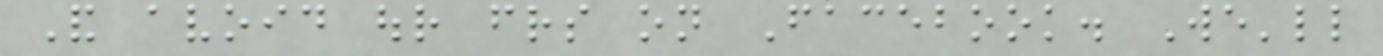And avoid our friends on Facebook. We'll
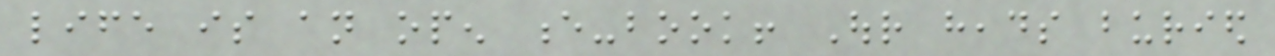life is an open e-book! Our heads buried
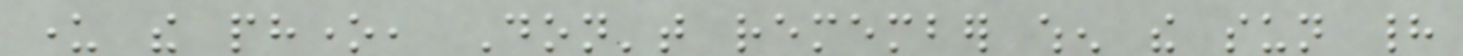under the phone, Don't remember when the sun had
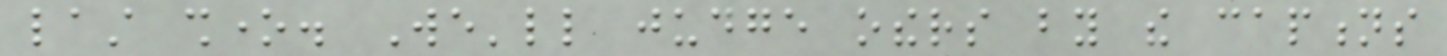last shone. We'll judge others by the captions
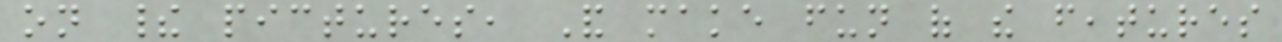on their pictures, And make fun of the features
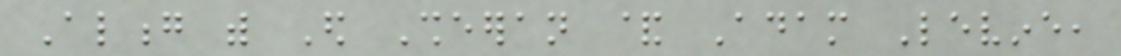Along with Ed Sheeran & Adam Levine,
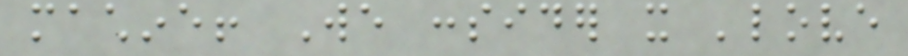machine! We consider it 'love
